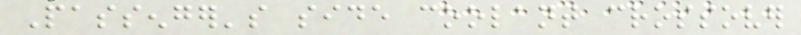Passenger's side coolant crossover
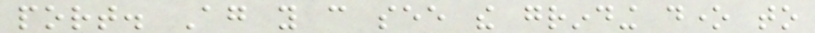port. Again you can see the grinding done to
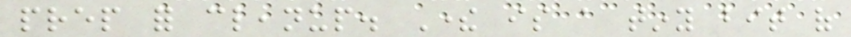prep for cleanup. There is a tiny bit of
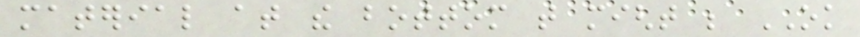material at the bottom that might be OK
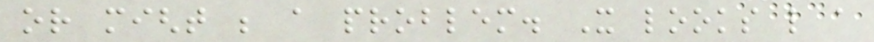or might be a problem. It looks like a
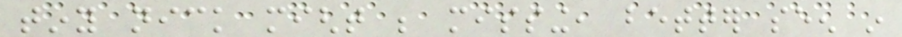tiny nick might be missing, better seen in
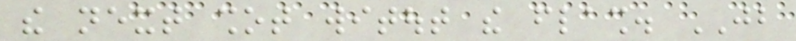the next shot witout the flash. JB
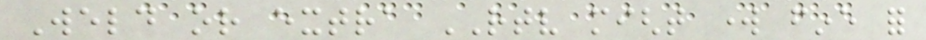Weld or extra RTV might work fine for
